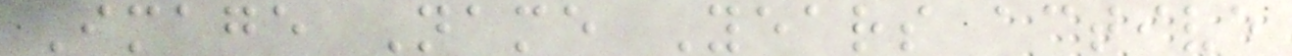Image Name Years active
